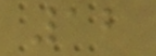12
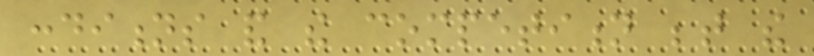conditions and the competition between the
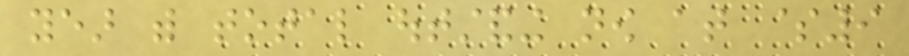year with total outstanding now at $9
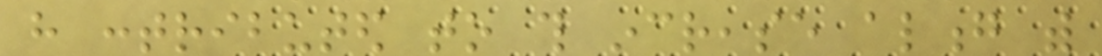have contributed to this increase along with
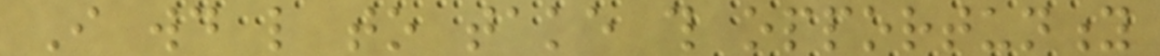I would like to take this opportunity
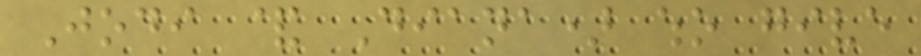Jodi & Diana) who give
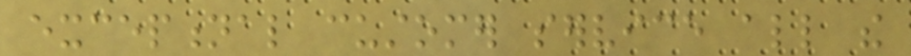exceptional customer service all the
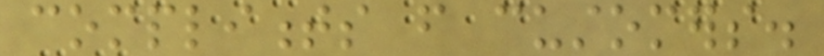compliments from customers.
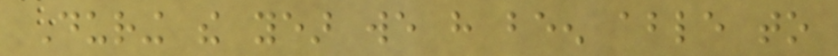During the year we have been able to
